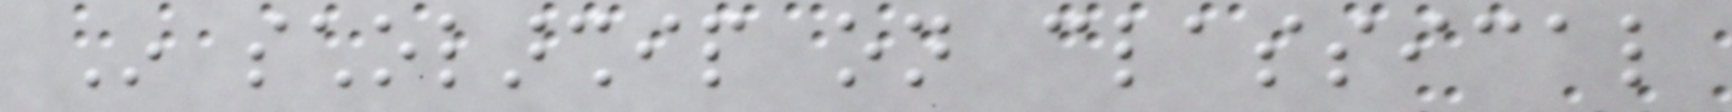In scholarship on classical
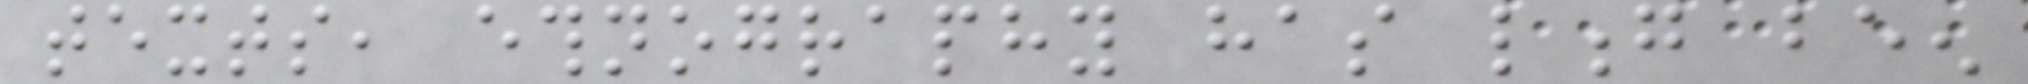texts, ethnography has long been
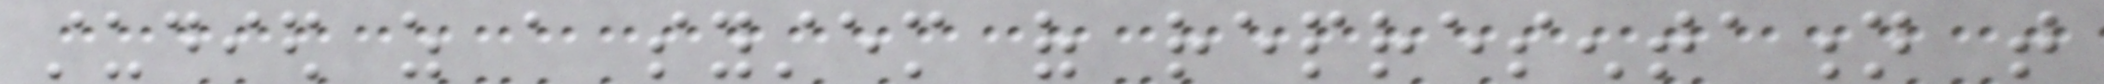studied as a system of representation that
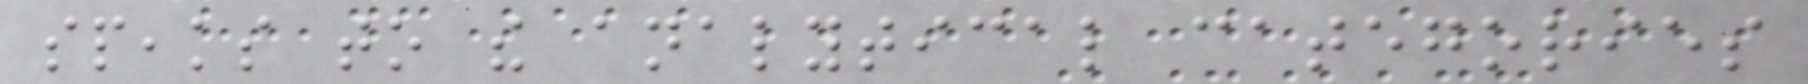speaks to the analytical categories
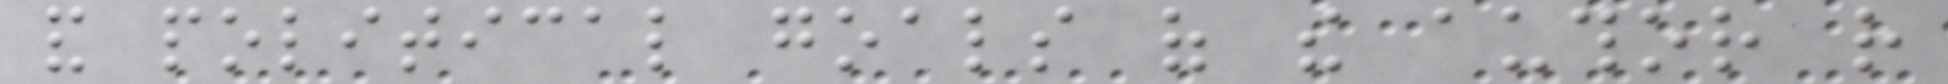and political goals of the author rather
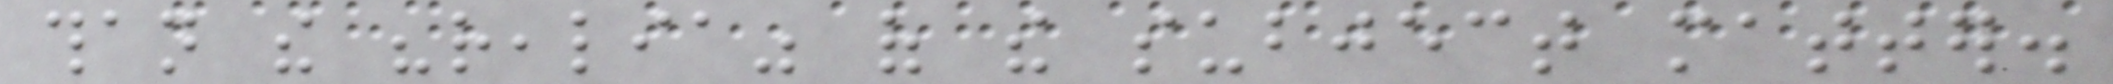than the "realia" of the subject matter.
